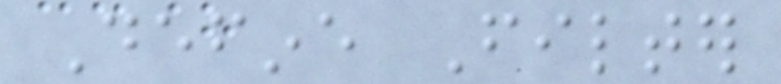Define Filter
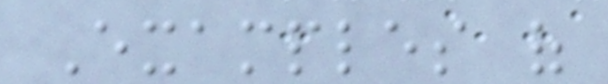Examples of
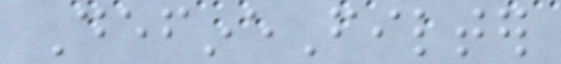DefineFilter
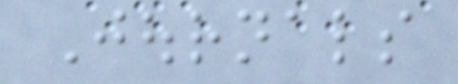Journals
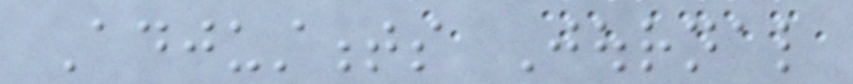Adjustments Journal
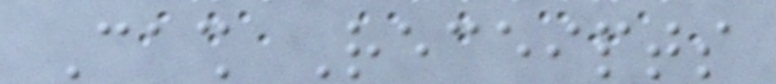Cash Receipts
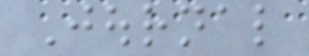Journal
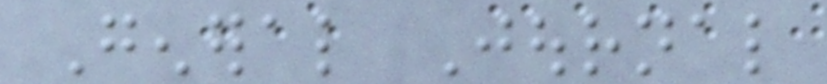General Journal
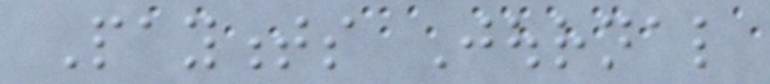Payments Journal
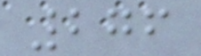276
